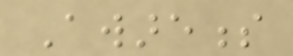Awareness
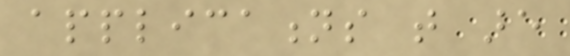applications that are
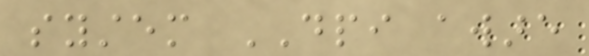system DPI aware
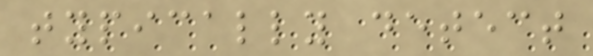typically detect
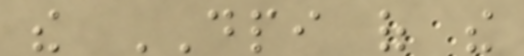the DPI of the
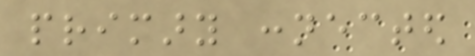primary connected
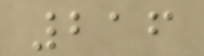216
